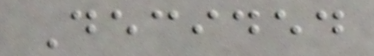Decided
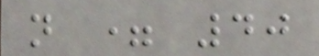n = 40
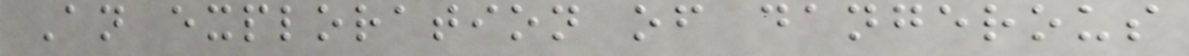An exploration of dangerous
